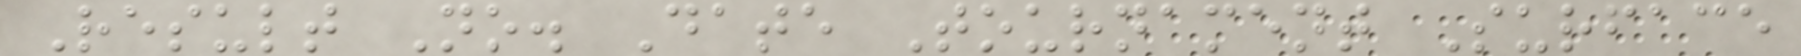Result No. Date Tournament Surface
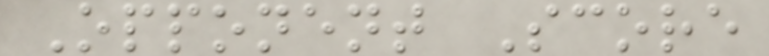Opponent Score
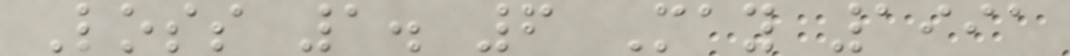Loss 1. 6 May 1991
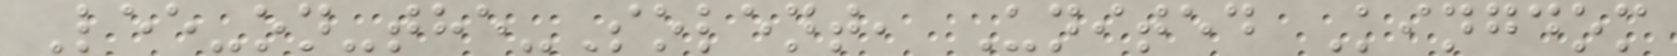Lee-on-the-Solent, United Kingdom
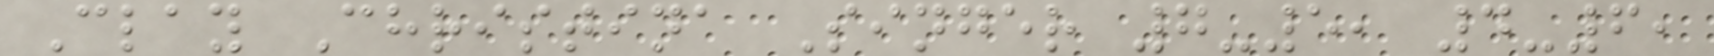Clay Christina Singer 7-5, 4-6,
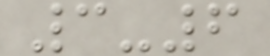3-6
